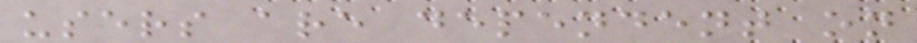users are dependent on
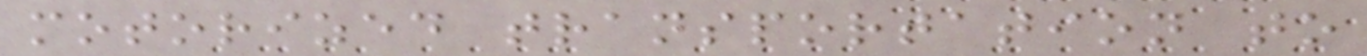motorized transportation to
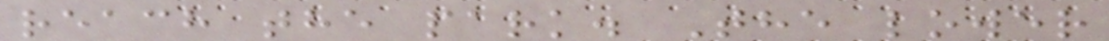reach the park. The lower
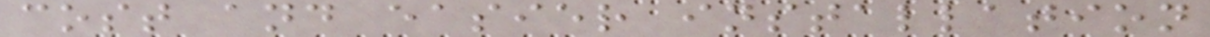cost and easier installation
